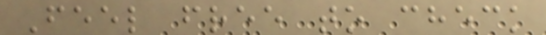Feel free to check
